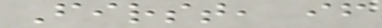First, if
